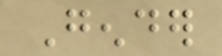Gender
